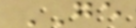GE
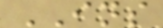INS
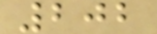202
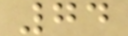74
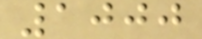1000
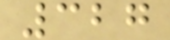327
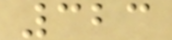323
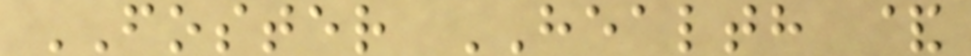FOSTER HEALTH &
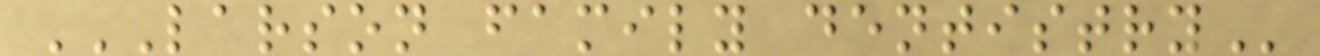LARSON FAMILY DENTISTRY
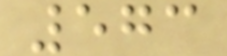573
